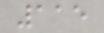115
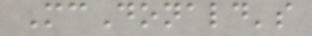McDonald's
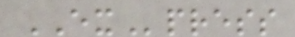EXpress
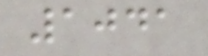1041
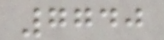7740
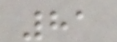81
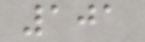101
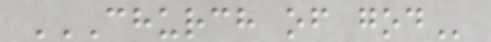CHURCH OF GOD
